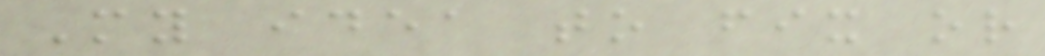My idea to fix or
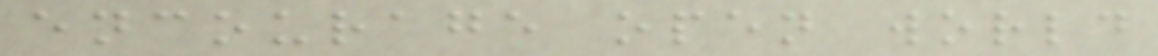encourage open world
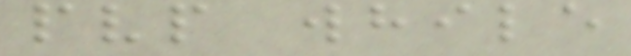pvp while
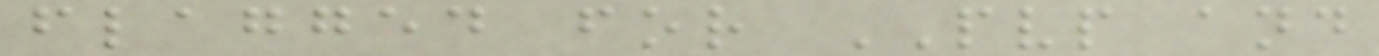flagged for PVP and
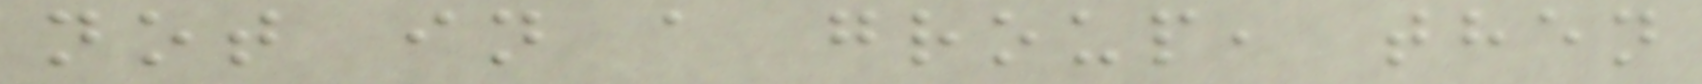not in a group, then
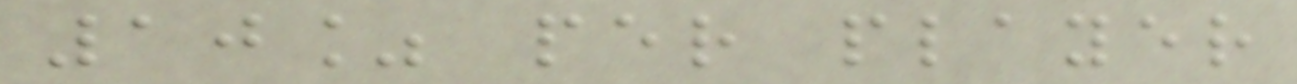10% per player
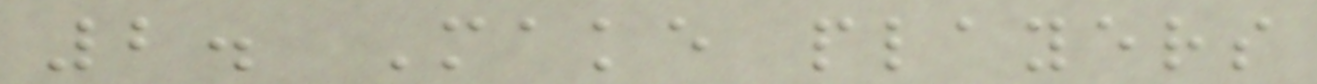2. Make players
